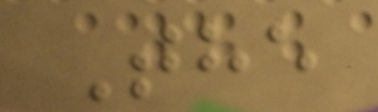The
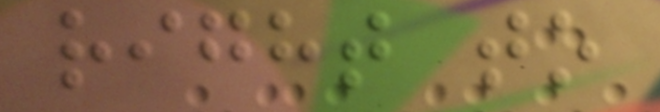right to
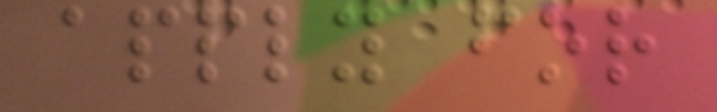apply for
